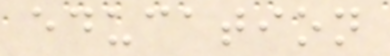education
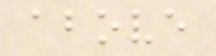above
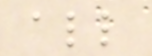all
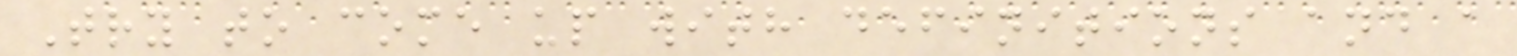Try to come up with definitions and a
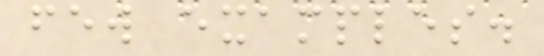few examples.
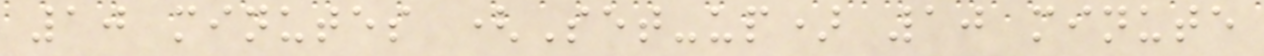10 minutes (Set-up) 10 minute
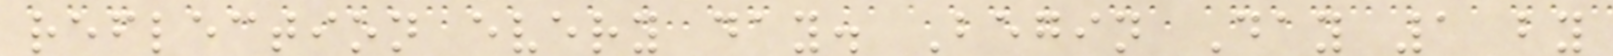reflection every day. Begin Day 1 by
